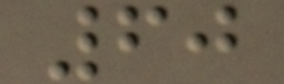60
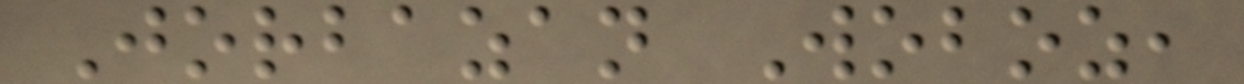Jorbazan Woboz,
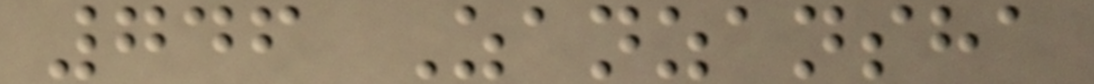746 Zanzansha
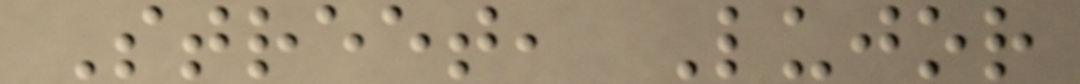Street, Lujor
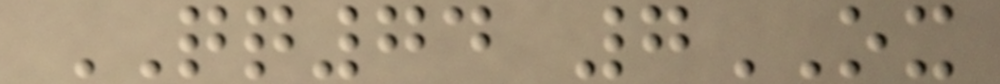QQ74 7OX
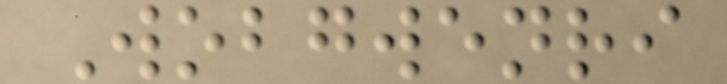Wobgwenri
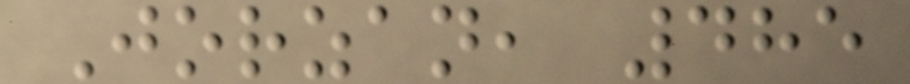Jorzan, 485
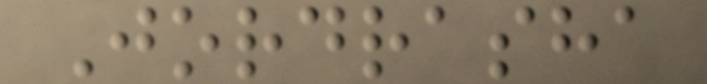Jordrasha
